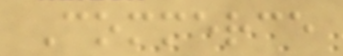Commerce
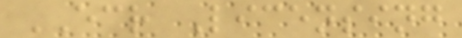ECR Licensing
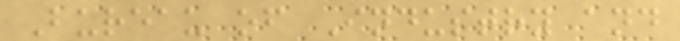Bureau of Industry and
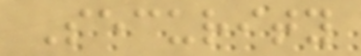Security
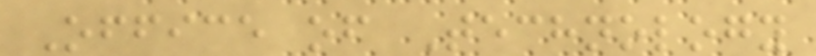Office of Technology
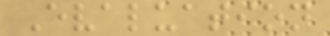Evaluation
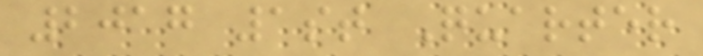2017 1st Quarter
